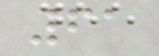61
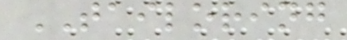TAILORING
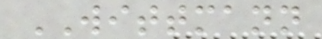WITTMANN
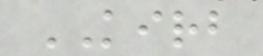KIRB
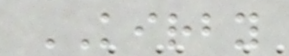KIRBY
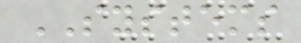SYSTEMS
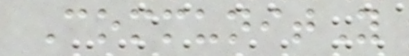CommunitY
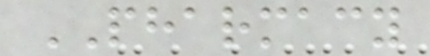PHARMACY
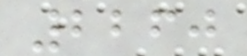2260
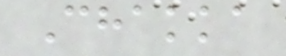Chakka
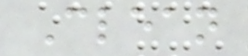Clean
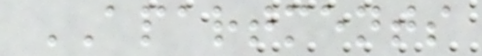APARTMENTS
